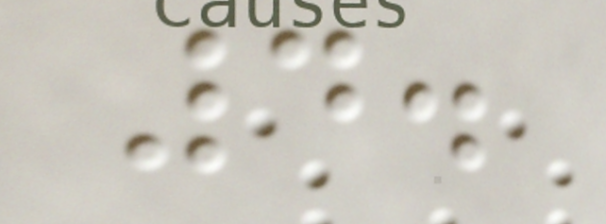4.
